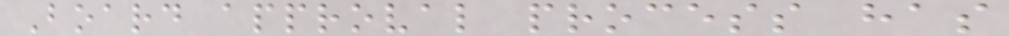Board approval process has
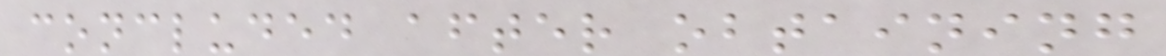concluded after obtaining
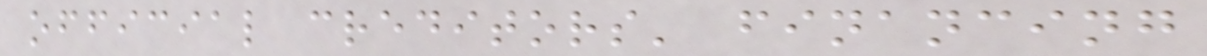official creditors' financing
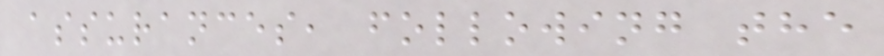assurances, following the
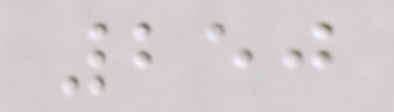250
